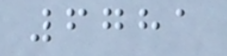6781
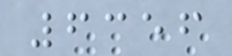6356
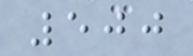500
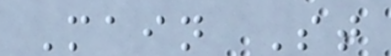Main St
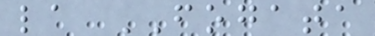la FOGATA
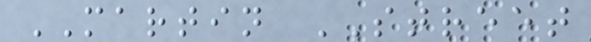MARTIN STREET
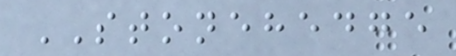STONEHEDGE
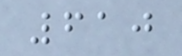610
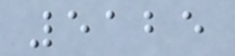5125
